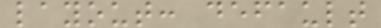layout: default
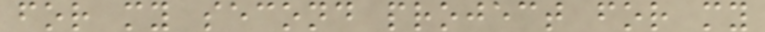for my second project for my
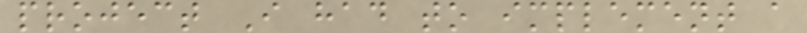project I had to implement a
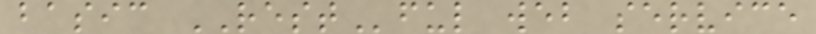basic RESTful web service
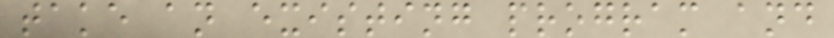take an existing program and
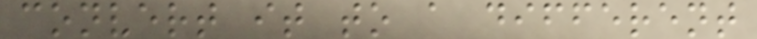convert it to a different
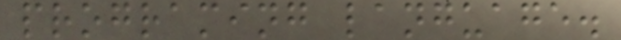programing language.
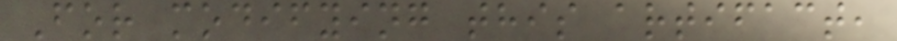For modifying this artifact,
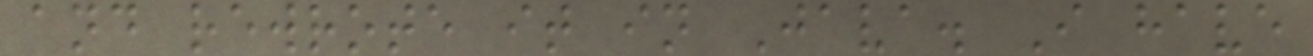and rewrote it in Java. I have
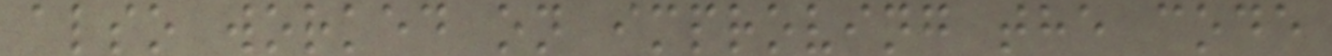also worked on improving the code
